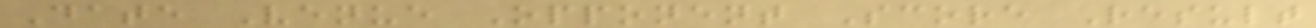Date Venue Opponent Score Result
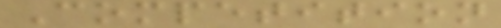Competition
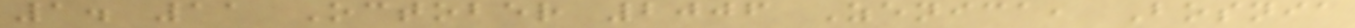1. 11 October 2006 Zenica, Bosnia
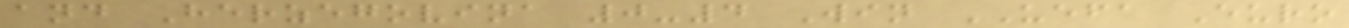and Herzegovina 0-4 Win UEFA Euro
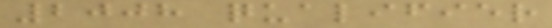2008 qualifier
